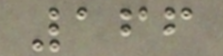166
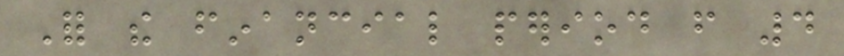For the financial period from 4
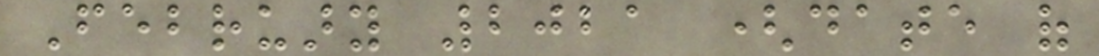February 2021 (date of
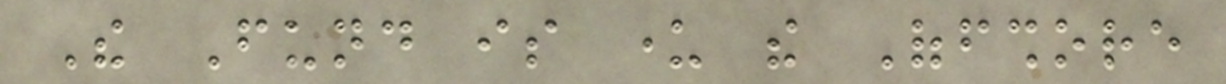The Fund is under the Offshore
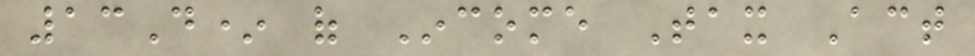13D* of Income Tax Act
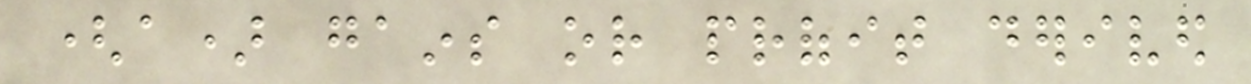(a) gains or profit derived
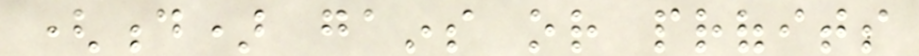(d) gains or profits
